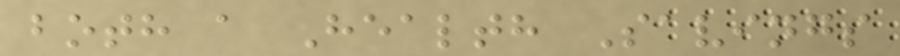both a Health Savings
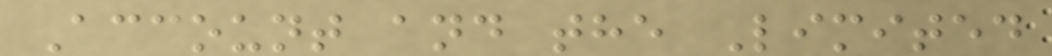Account and the Limited
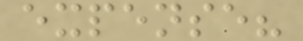expense?
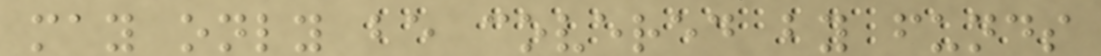may only be covered by funds
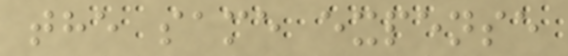the same expense
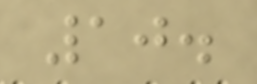10.
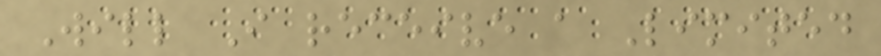Will I receive a Limited
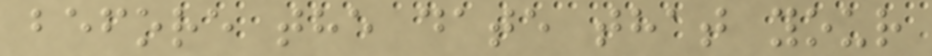before the date that your
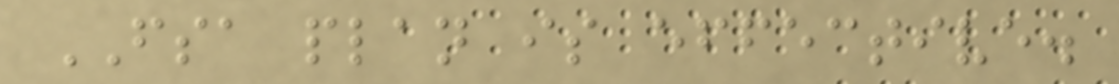FSA plan is effective.
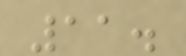11.
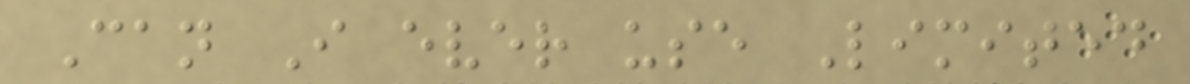Can I ever use Limited
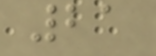21
